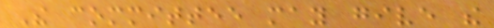The committee may give the
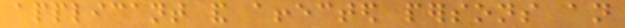applicant and affected persons an
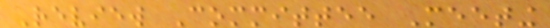Review Committee Meeting
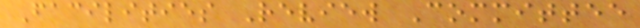Facilities Review Committee
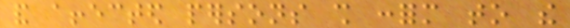and affected persons shall conform to the
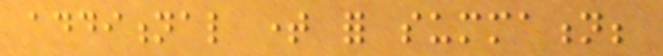additional time for summation;
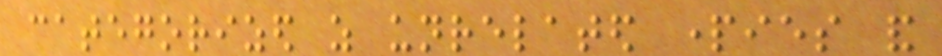categorized as unrelated parties and
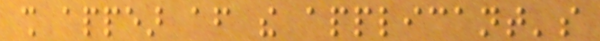shall appear after the applicant's
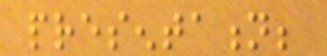presentation;
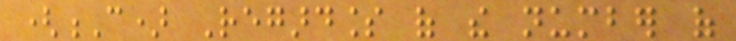(C) Regardless of the number of
